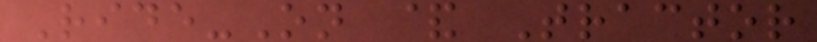Ride-On & Tractor
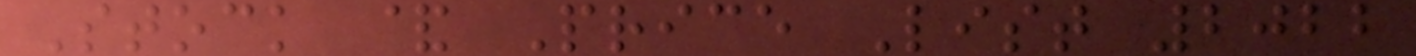Stock & Price List 2022
